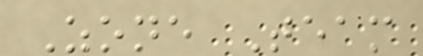Zone Team
